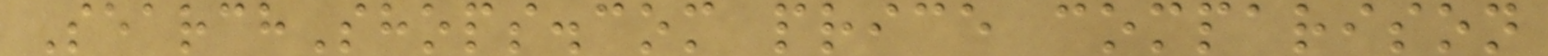SearchShops.com price comparison
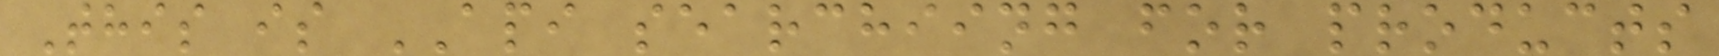This is API searchiing for products
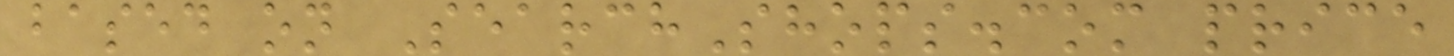based on SearchShops.com price
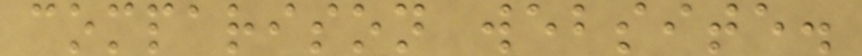comparison website.
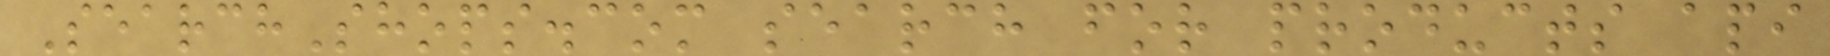SearchShops.com search for products api
